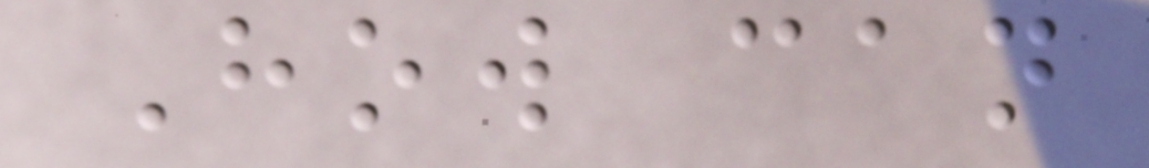How can
